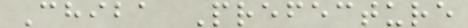Chiba Prefecture
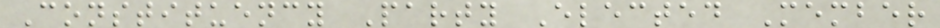Constituency Party Elected Member
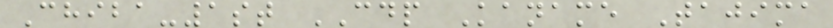Chiba-1st CDP Kaname Tajima
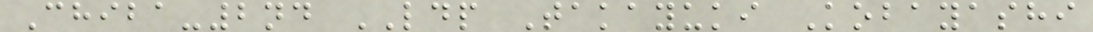Chiba-2nd LDP Takayuki Kobayashi
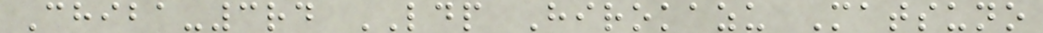Chiba-3rd LDP Hirokazu Matsuno
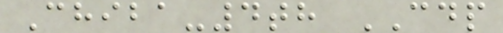Chiba-4th CDP
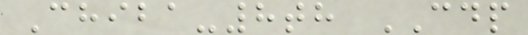Chiba-8th CDP
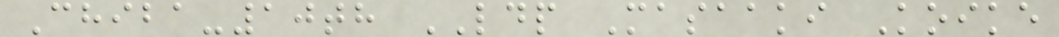Chiba-10th LDP Masaaki Koike
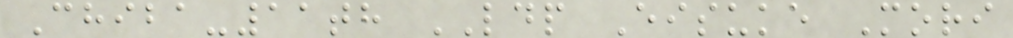Chiba-11th LDP Eisuke Mori
